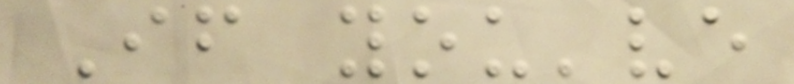If you've
